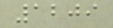1209
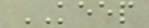KEEP
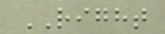RIGHT
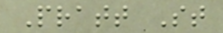Pratt St
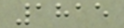1815
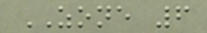ZONE 6
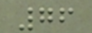76
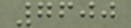7600
